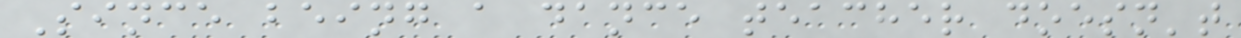Since being a dance teacher doesn't
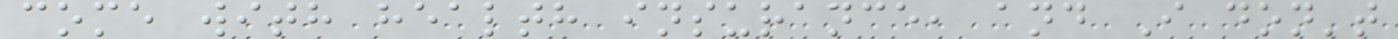come with health insurance, and I don't
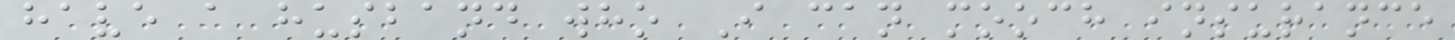have a husband who I can mooch insurance
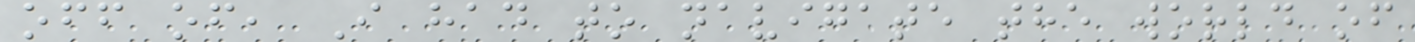off of, I had to navigate the world of
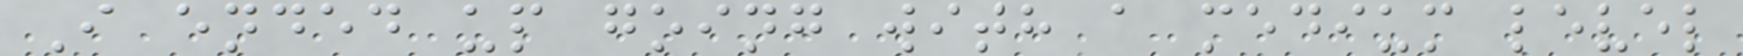I ended up going with a medium level
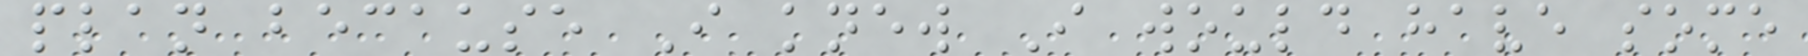plan because I knew I would have some
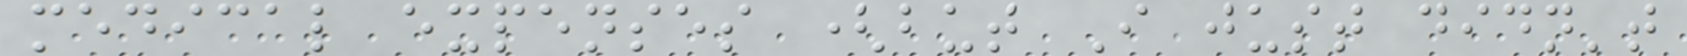medical expenses (but I just didn't
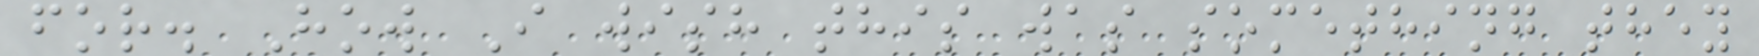for. How I wish this was something they
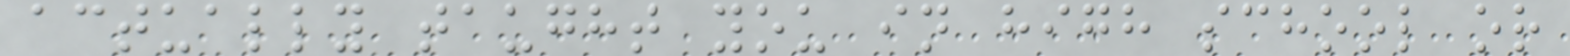actually taught you in high school or
